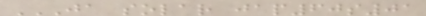JA SOLAR JAP60S01
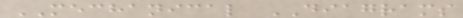MECHANICAL DIAGRAMS
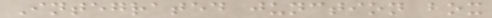Integrated junction box
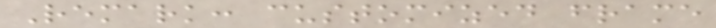Remark: customized frame
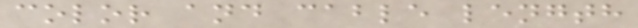color and cable length
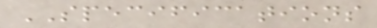SPECIFICATIONS
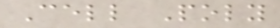Cell Poly
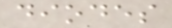diodes
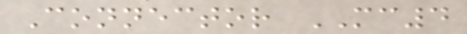Connector MC4
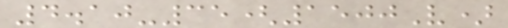4.10-35(1500V)
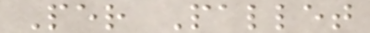Per Pallet
